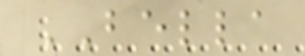BELLA
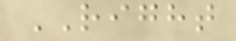RIGHT
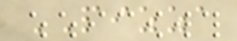PIZZA
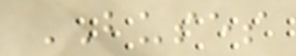BUSES
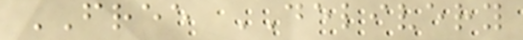FREE DELIVERY
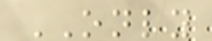ONLY
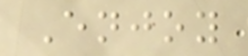Enjoy
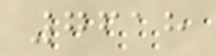7618
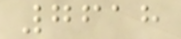7618
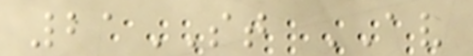21ST AV
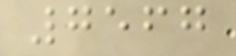7567
